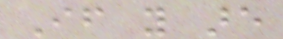If you are
